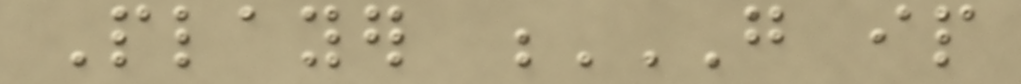Player G IP
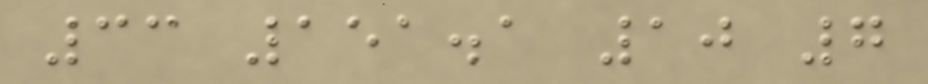33 151.1 10 7
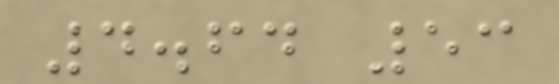4.64 53
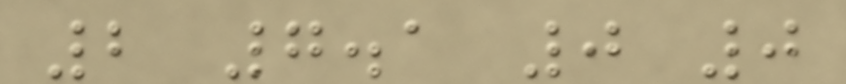2 7.1 0 0
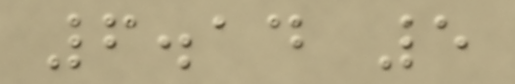6.14 5
